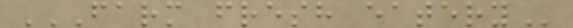FARM FRESH EATERY
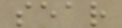sear
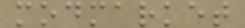modmarket
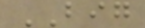BIG
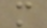m
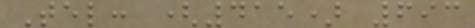Tel: (415) 693
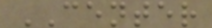CENTER
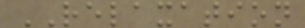RELAXATION
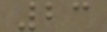23
